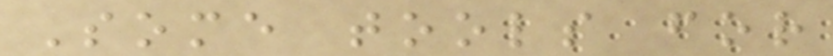Some tools for
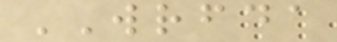WRFDA
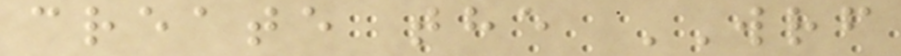create the WRF
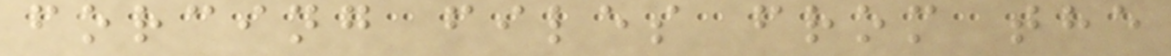forcing files from the
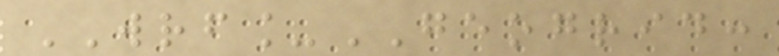WRF_GEOGRID:
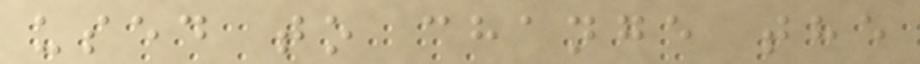used to change the
